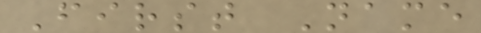First Name
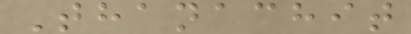Thanachit
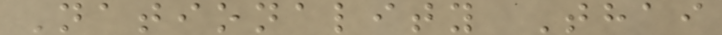Nationality Thai
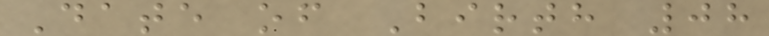Date of Birth 08
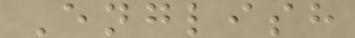English
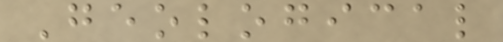Geological
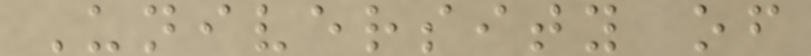University of
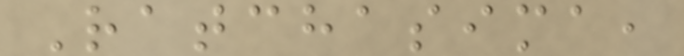Ratchasima,
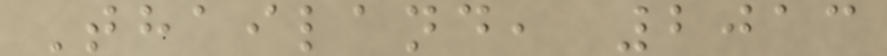Thailand, 2013
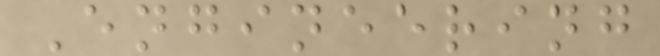Engineering
